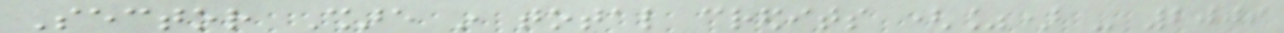Sector Share in total credits (%) - 2009
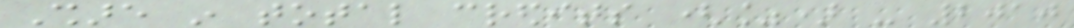Share in total credits (%) - 2010
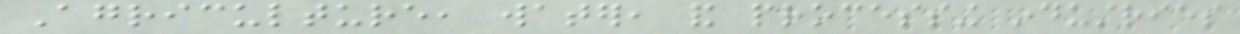Agriculture, water, and processing industries
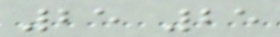25 25
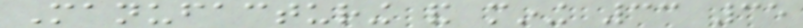Manufacturing and mining 33 35
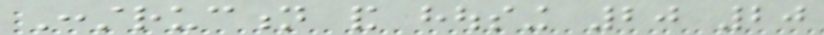Construction and housing 20 20
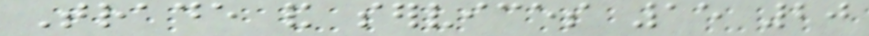Trade and services 15 20
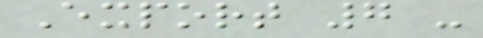Export 7 -
